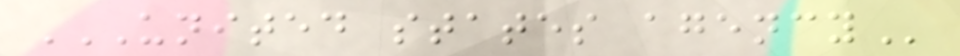UNITED STATES AGENCY
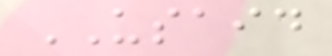USAID
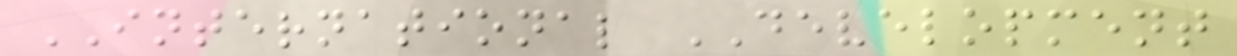INTERNATIONAL DEVELOPMENT
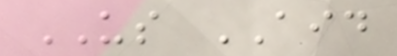US AID
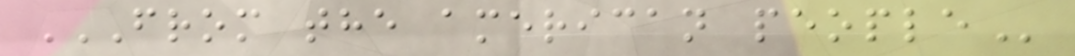FROM THE AMERICAN PEOPLE
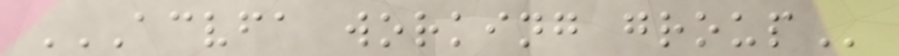ACVFA WORKING GROUP
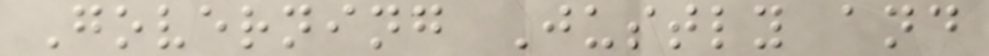Governing Justly and
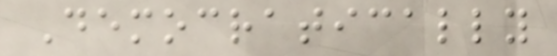Democratically
